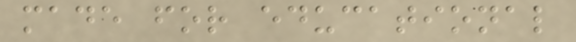made for educational
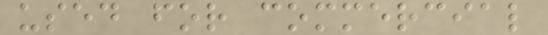used for commercial
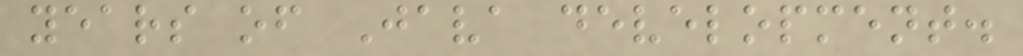years of Java development.
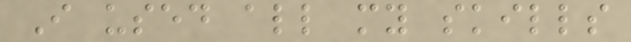I used all my skills
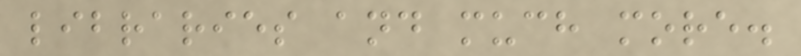libraries and much more.
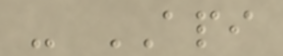- API
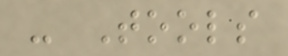- Tools
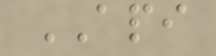API
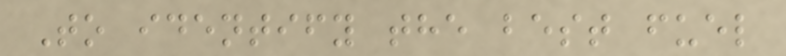To identify the best fuel
